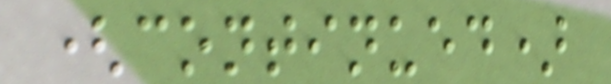(continued)
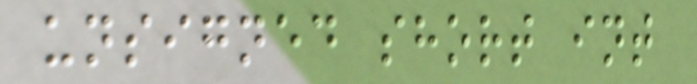unsigned short int
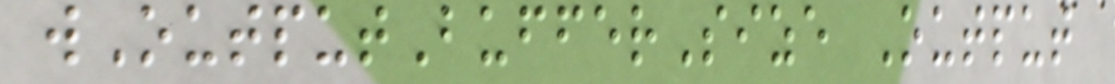wOutputBufferSize Output
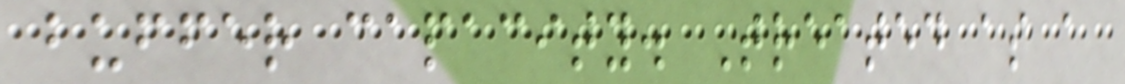buffer capacity. Treated as a
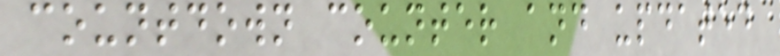countdown counter and updated
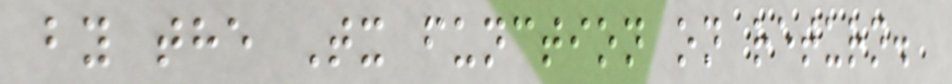by the Tx function on return.
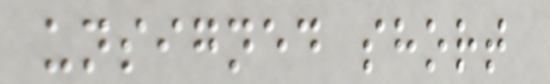unsigned short
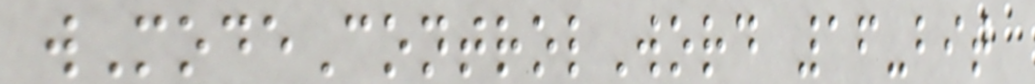wModeControlWord 16-bit
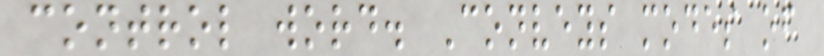control word. Conveys modes of
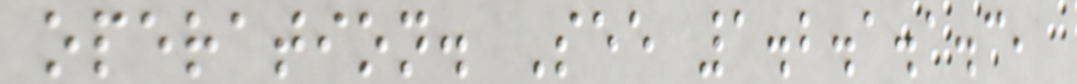operation. See 1.2.1.1.3,
